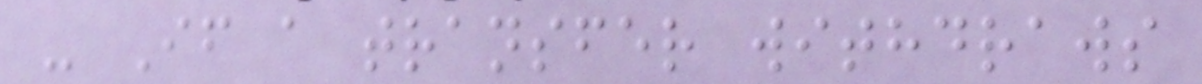- If a transfer withdraws
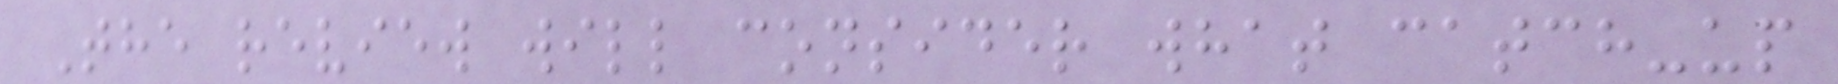The review will consider what catch-up
